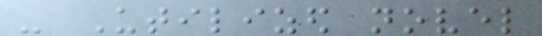- Utilized novel
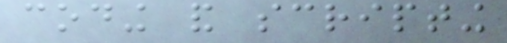coding and scripting
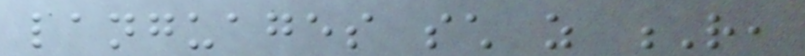languages such as R,
